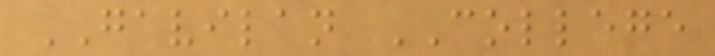GAVILAN COLLEGE
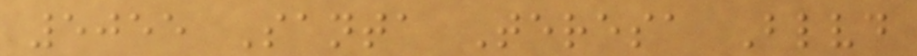5055 Santa Teresa Blvd
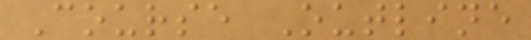Course Outline
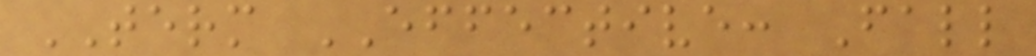TERM EFFECTIVE: Fall
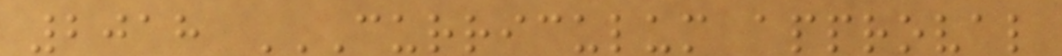2018 CURRICULUM APPROVAL
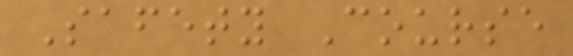Safety Course
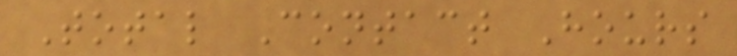Total Contact Hours
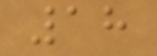18
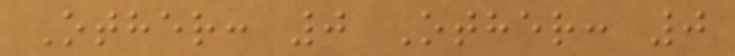Other: 0 Other: 0
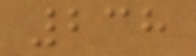238
